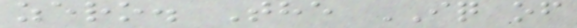zero. The IQ of
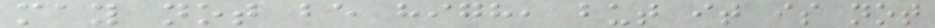may not be high, but it is not
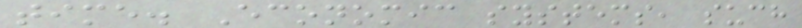time. Economic systems, such
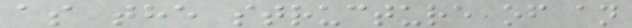as the structure of an
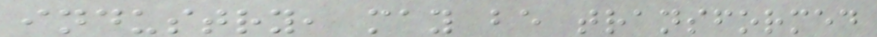industry, may be transformed
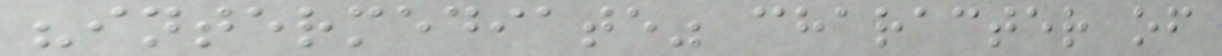"intermediate" character of
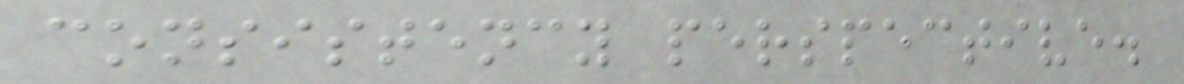consistency perspective.
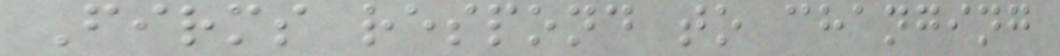Firms respond to changing
